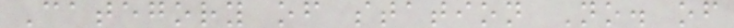Category of station No. of
